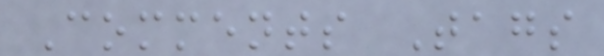Comments Tags
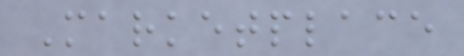Marketplace
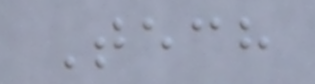Tech
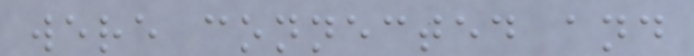were connected and
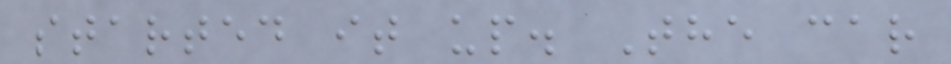started it up. The car
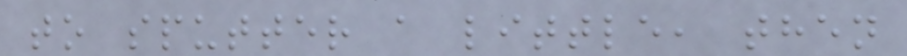to sputter a little, then
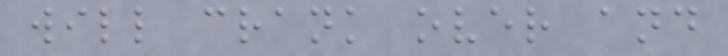will crank over and
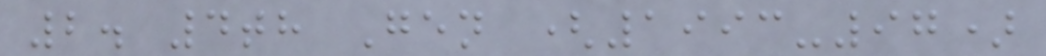2. 4th Gen (1993-97)
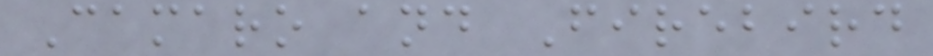Camaro and Firebird
